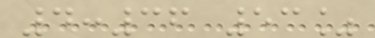4:36 53%
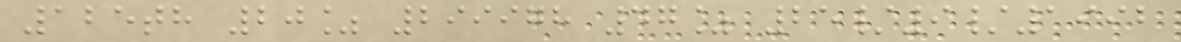125th 20% 299978 47% 25/9/1992
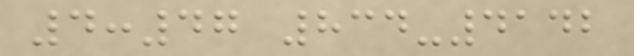4:47 834-4142
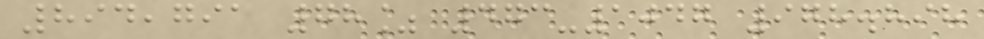894,791 78% 473-1047 978.898
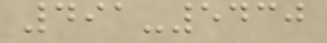491-5430
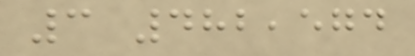3 482,574
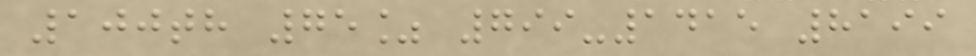100th 75% 799-1415 8199
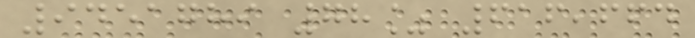9451789 78% 616,664
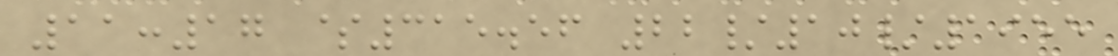11:17 $315.56 22/10/1955
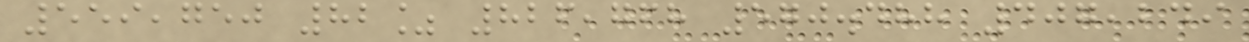559,750 82% 826,768 570.488 407,249
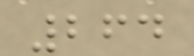264
